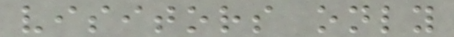visitors only
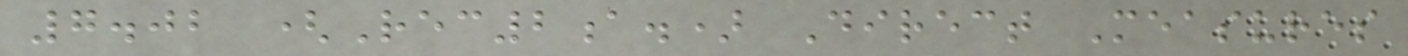7.02 (Rec2a.) Direct Measures
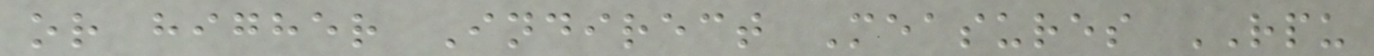or higher Indirect Measures RPU
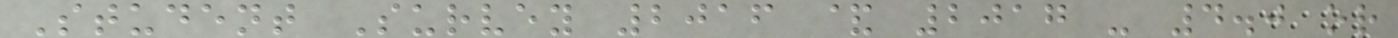Student Survey 2016 & 2017 - 4.0 or
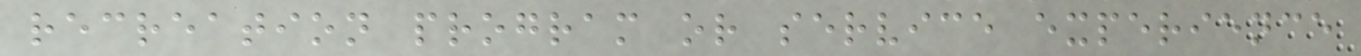recreation program or service experience
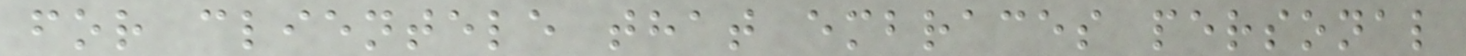for clientele that embraces personal
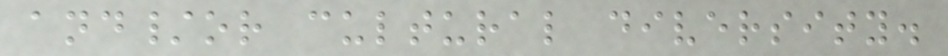and/or cultural diversity.
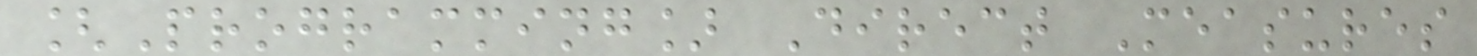[Programming] Direct Measures
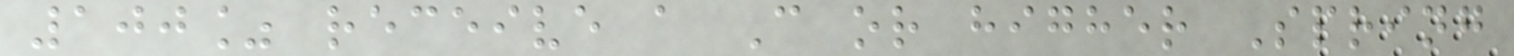100% receive a C or higher Spring
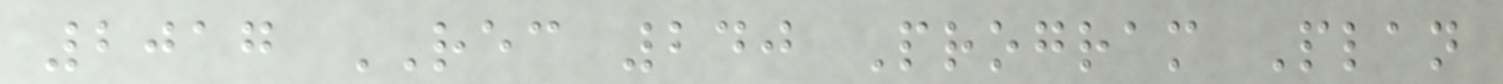2017 REC 240 Program Plan
